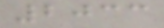2033
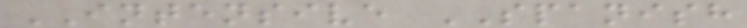INTENSIVE SPANISH
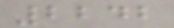2242
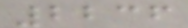2236
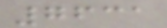7631
